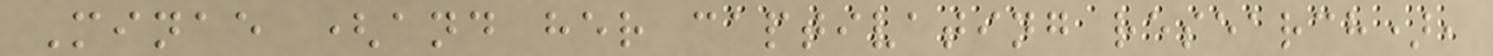Minae (and her captivating research),
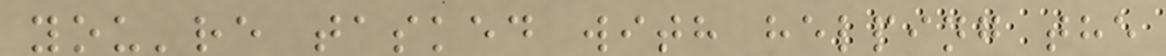you're tasked with helping the
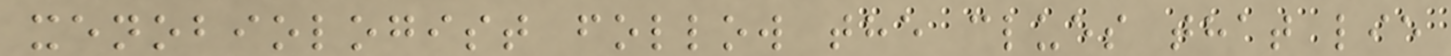xenobiologist follow the clues that lie
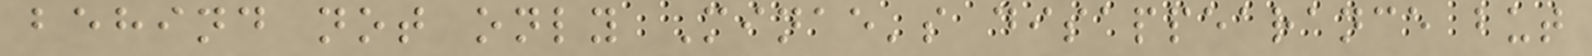behind not only Minae's disappearance but
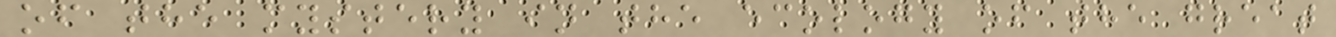of the mystery in the ecology of the great
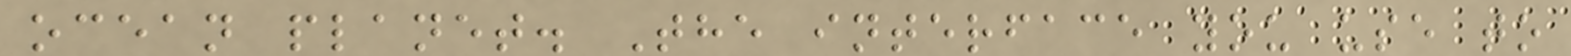ocean planet. The interface you use to
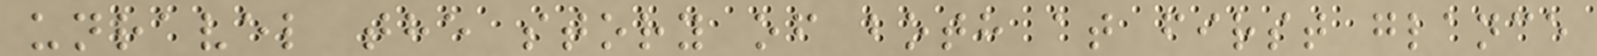unravel the story of both at first glance
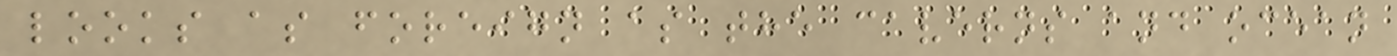looks as foreign as the caverns and ocean
